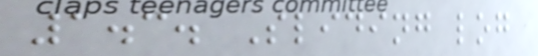1.3. Sliding log
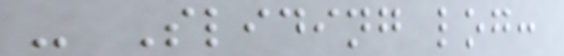- Sliding log:
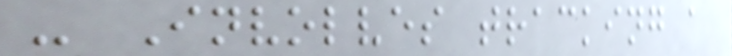- Involves tracking a
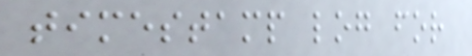timestamp log for
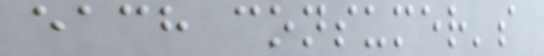each consumer's
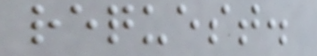request.
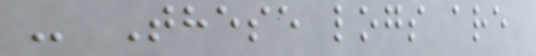- These logs are
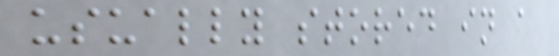usually stored in a
